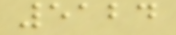5124
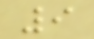9
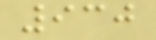930
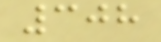308
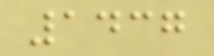1437
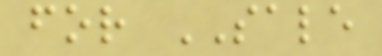for SALE
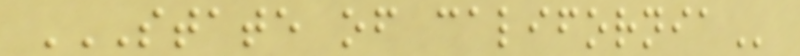STATE OF CALIFORNIA
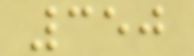350
